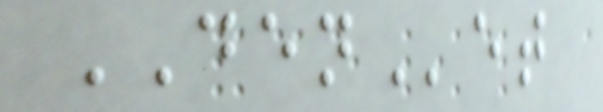DENet
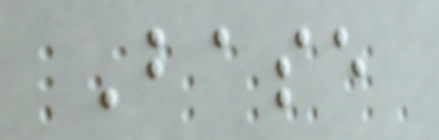Base
